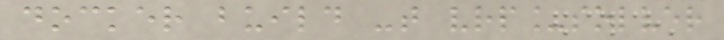docker build -t vrp_solver
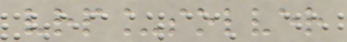vrp_solver
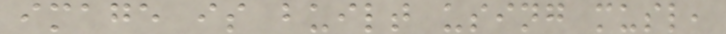image is built using musl,
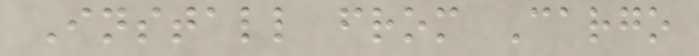Install from Cargo
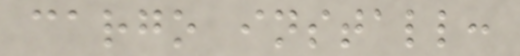cargo install:
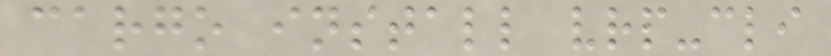cargo install vrp-cli
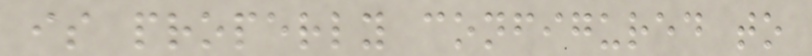is properly configured to
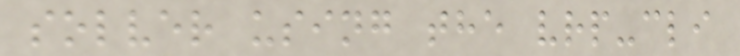solver using the vrp-cli
